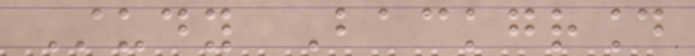Study Background
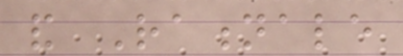and Rationale
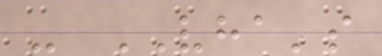- VHA's
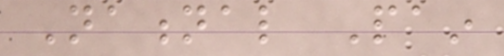National Pain
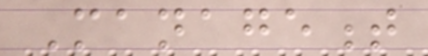Management
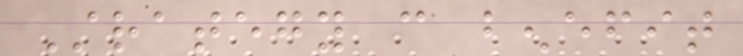Strategy can benefit
